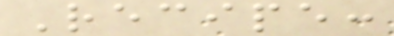Recipe:
